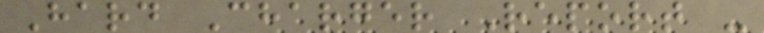Hard Charger Report -
